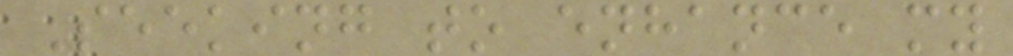Seeking to enhance my
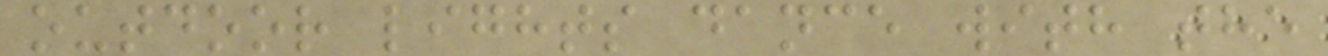outdoor lights dance with the
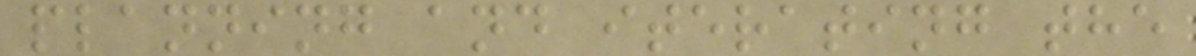planning and iterating the
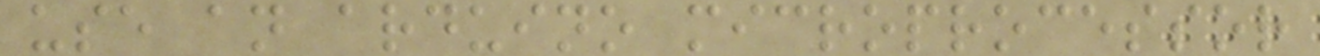use an arduino microprocessor
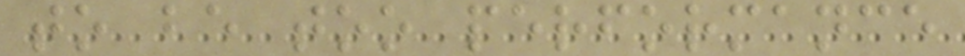to be too performance
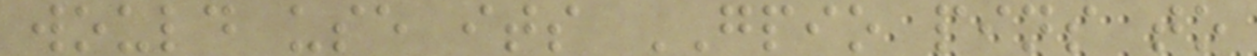would use its GPIO pins to
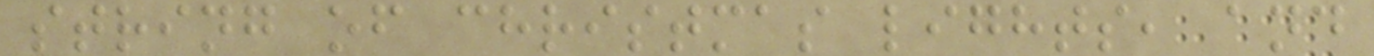string of christmas lights, and
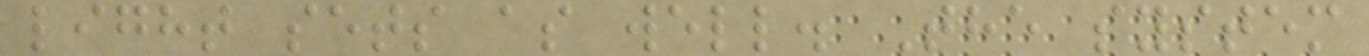light sets as well. The system
